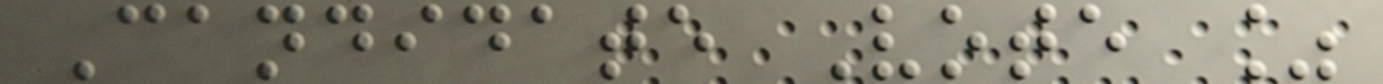Candidate Vote %
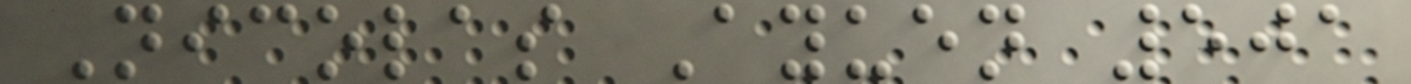Nicolas Ayuen 501
